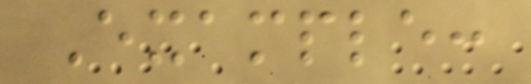Example:
